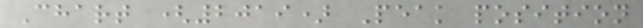Chart (2019) Peak position
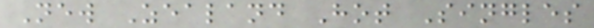New Zealand Hot Singles
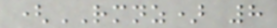(RMNZ) 8
